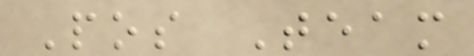Pos Team
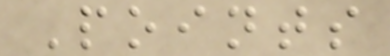Points
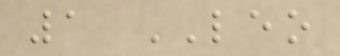1 LEO
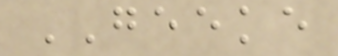GEEKE
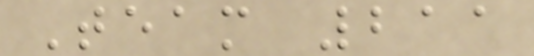Team 211
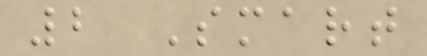2 Smart
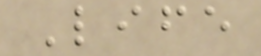Life
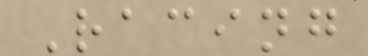Racing
